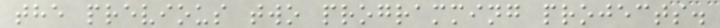the previous two programming projects.
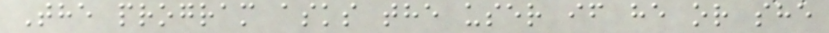The program asks the user if he or she
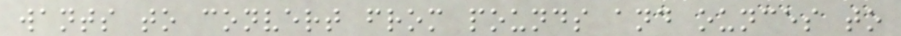wants to convert from pounds and ounces to
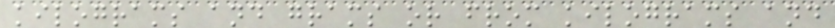kilograms and grams or from kilograms and
